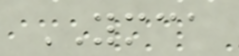YMCA
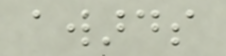awards
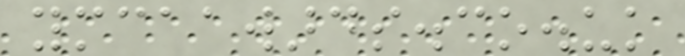ymcaawards.co.uk
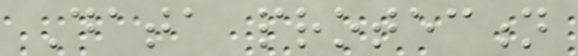Data protection
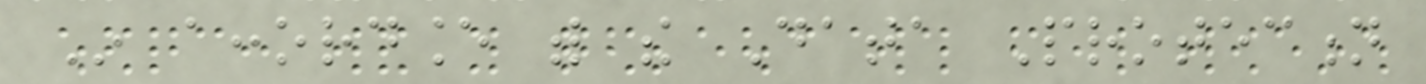In accordance with the Data Protection
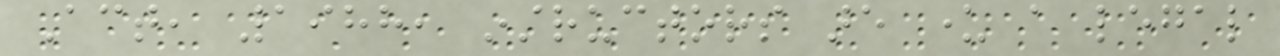Act, 1988, instructors are under a legal
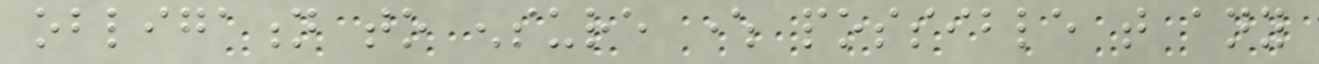obligation to ensure where possible that any
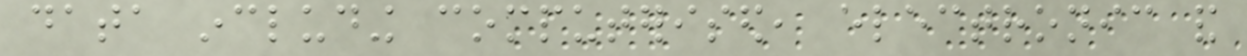data including computerised, electronic and
